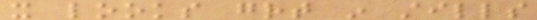it looks great in stills
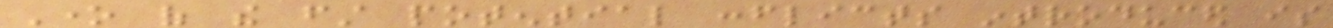One of the first potential conflicts introduced is
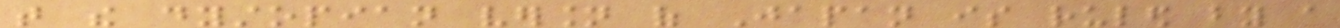that the dystopian version of Japan is ruled by a
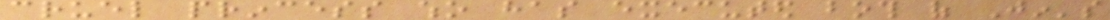cruel princess who has executed both of Jin's
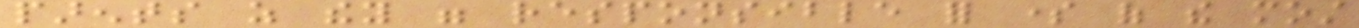parents as they were responsible for some of the most
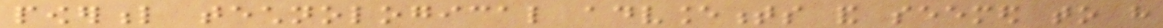powerful technological advancements and seemed to have
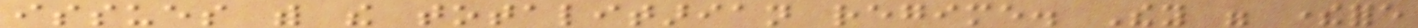issues with the totalitarian regime. They were therefore
